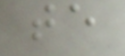te
